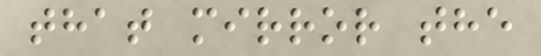that mirror the
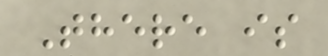There is
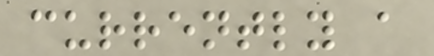currently a
